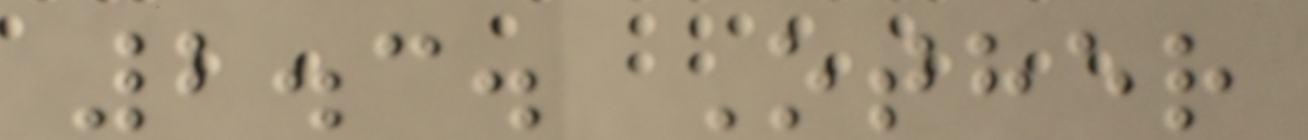2.3. Other
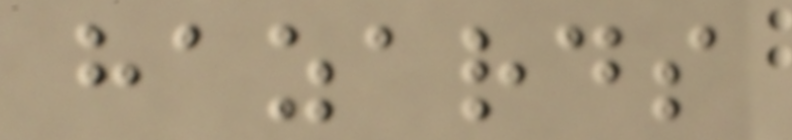hazards
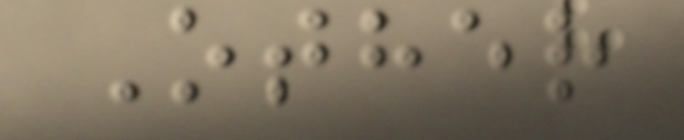Other
